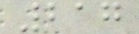217
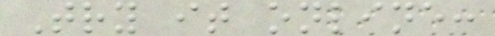Try it online:
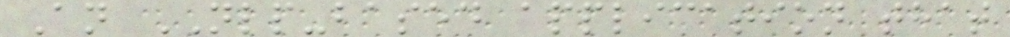An NLP-based application that
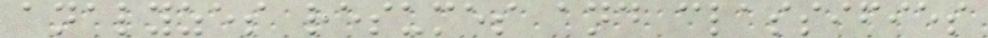analyzes resumes and classifies
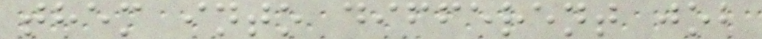them into different job
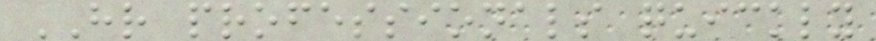HR professionals quickly
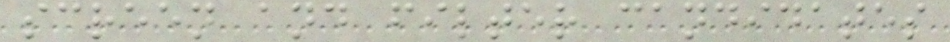screen and filter candidates
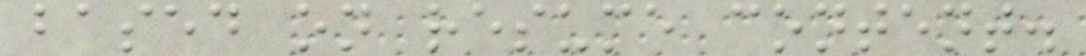based on resume content.
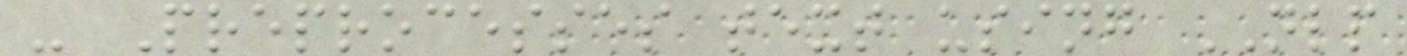- Preprocesses text using NLP
